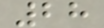28
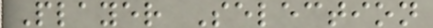Player Selection
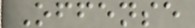Offense
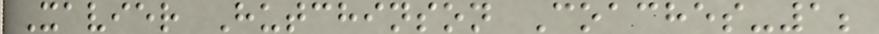Xavier Hutchinson Coaches-1;
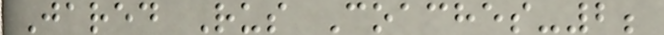Jared Rus Coaches-2;
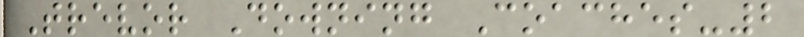Trevor Downing Coaches-2
